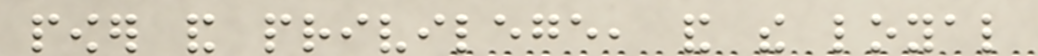power and privilege, and the loyal
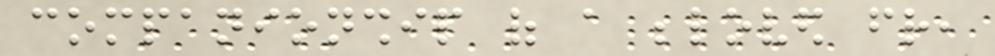companionship of a beloved friend,
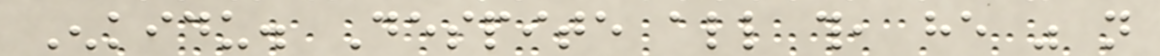Enkidu. Despite all this, he was not
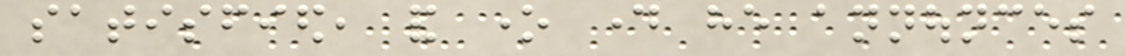satisfied, and one day he announces
